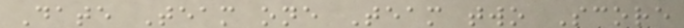Date Team one Team two Score
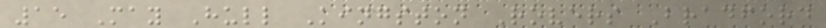15 May Hull Kingston Rovers Bradford
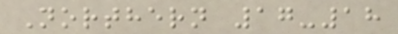Northern 17-18
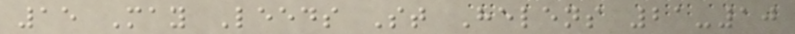15 May Leeds St Helens 21-10
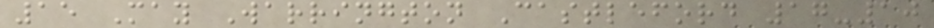15 May Warrington Castleford 17-10
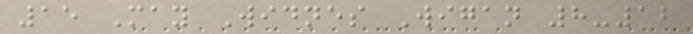15 May Widnes Wigan 8-12
